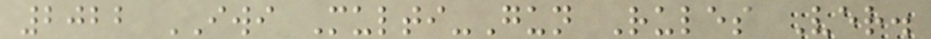2022 IWI Multi-Gun Rules Ver.
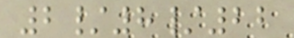2/8/22
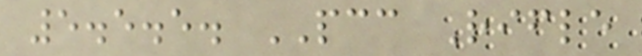5.5.5. PCC Rifle
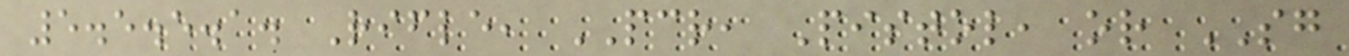5.5.5.1. Rifle, PCR, Pistol, or SG
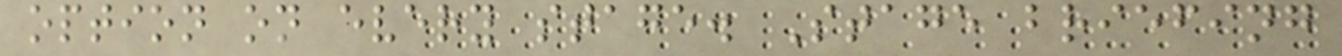option on every stage. Stage briefing
